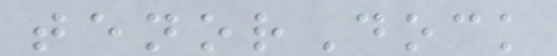tenorDock
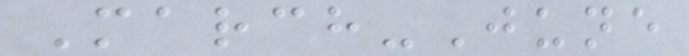March-June
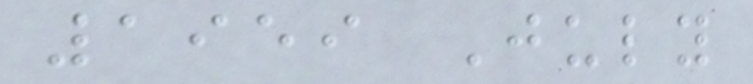1959 July
